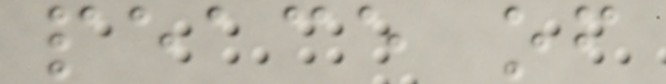peace of
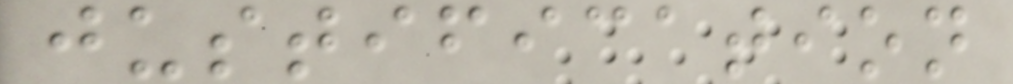justification
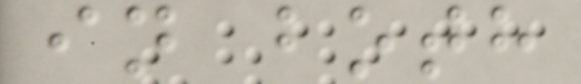in both
